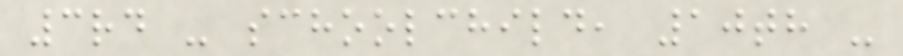3rd - schoolchild, 10th -
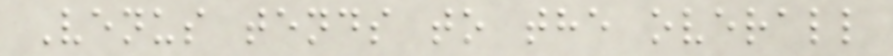Venus tends to the overall
